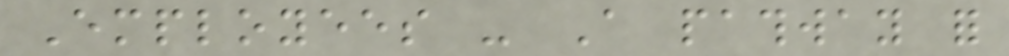Employees - A pathway for
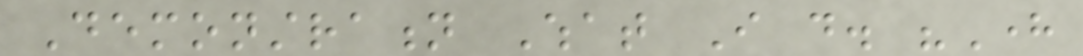Demonstration What I do. "Here
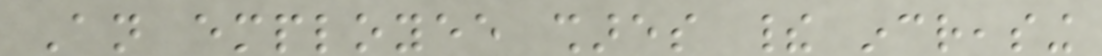An employee shares their increasing
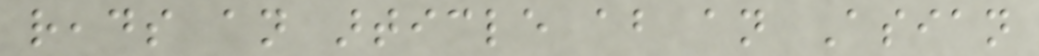reads an article about an Asian
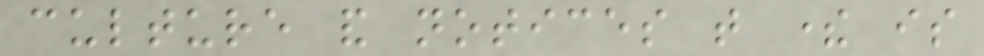culture and notices that there is
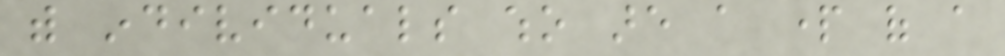with individuals who are a part of a
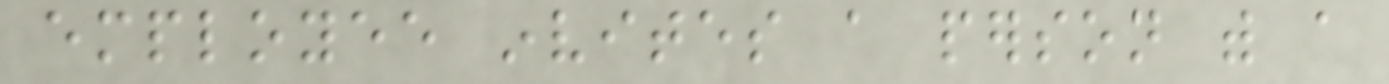employee invites a person with a
